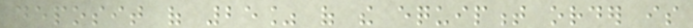deposit of 25% of the equipment order is
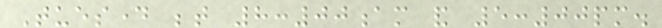Tuesday between 8:00am and 5:00pm.
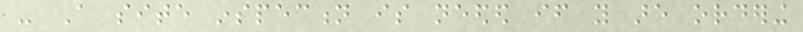- A site inspection is needed if you are ordering
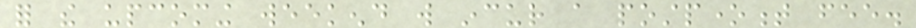for the upcoming weekend will incur a postponement fee.
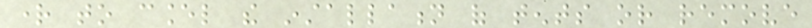right to cancel the installation of tents or remove
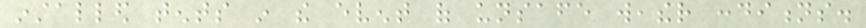installed tents in the event of unsafe weather conditions.
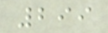299
